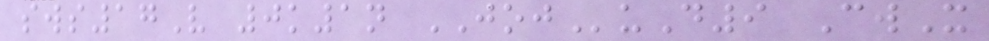sws17V 0k1n JOJuD9 CwX
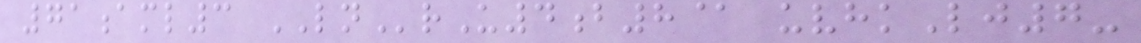71aml3 LNrU4b8@ uvhkLj7-
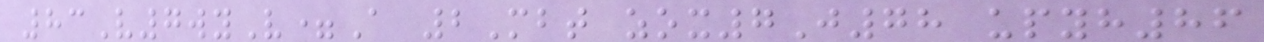83V7wyV=A 2Mbt zox7J78 upyh86
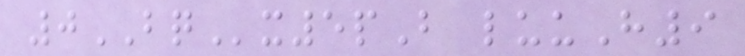0BQx5pB luuH9
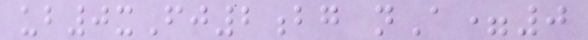ub0xFj2bg nA=0
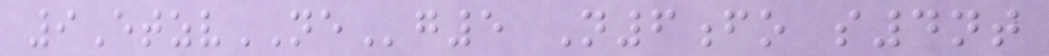9EtzvNEg5 N6fo s4nt
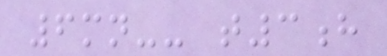6mn-- t3h
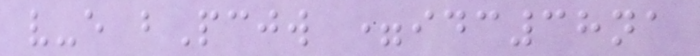v-e bPcjw =idc38na
